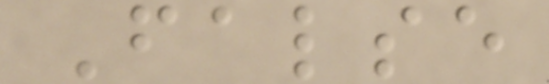False
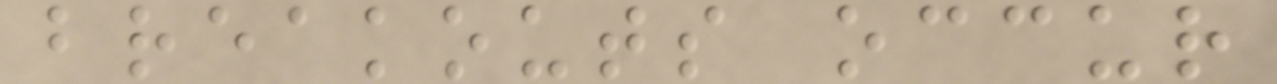breakouts occur
